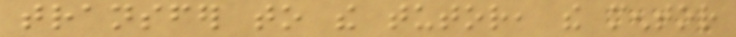transfer to the tutor, the mentor
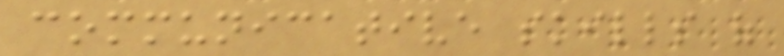communicative skills of
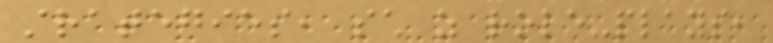strategies, such as role-plays,
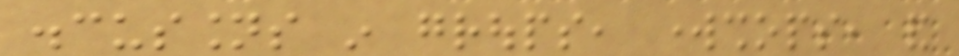discussions in groups, workshops, and
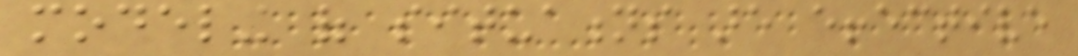modeling of situations are effective
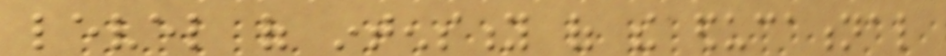level of intensity of the educational
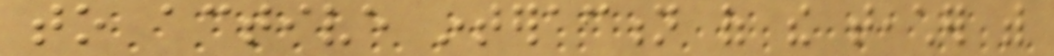to active interaction of the teacher with
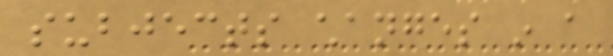subjects changes in a
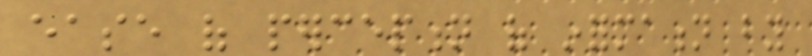ease of perception of information by
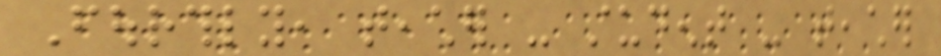Fourthly, teacher - student - teacher
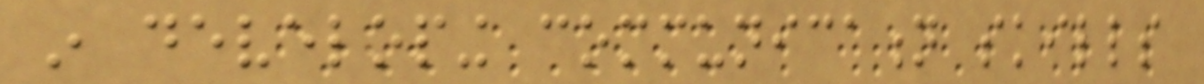in developing communication skills
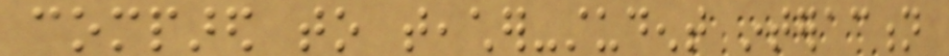compared to teacher-student interaction
